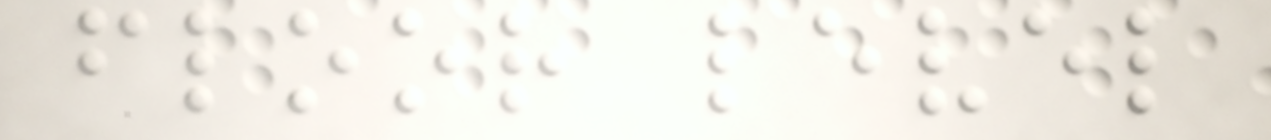floor level
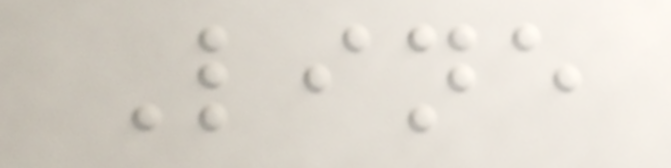Line
